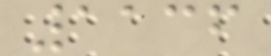1136
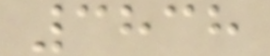3838
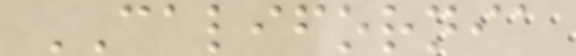CALIFORNIA
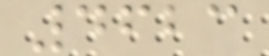4623
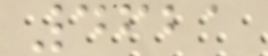4621
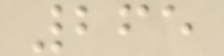265
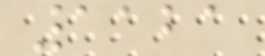1121
